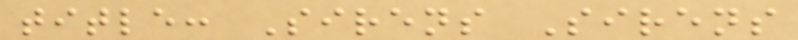title: Sirens Sirens
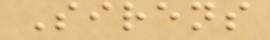Sirens
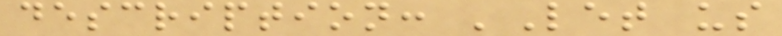description: 'Let us
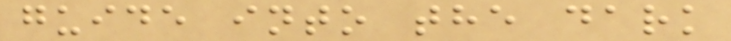guide into the dark
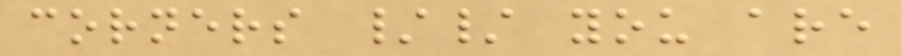corners // you are
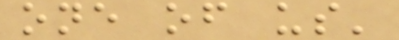one of us'
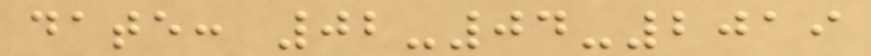date: 02-04-2019
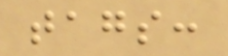tags:
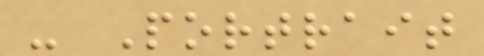- Portrait
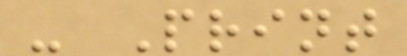- Print
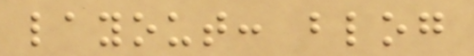layout: blog
